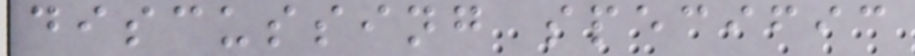discussing specific
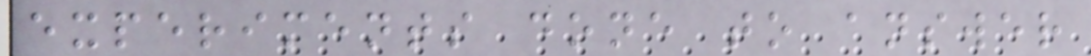experiments done to answer
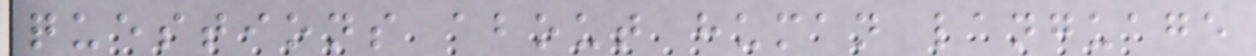questions about human language
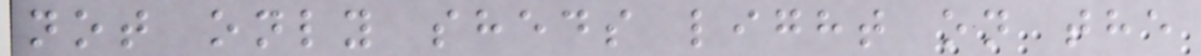not only sheds light on the
